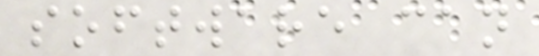software can
